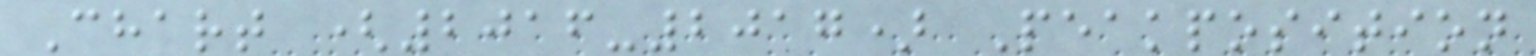Chart (2016-2017) Peakposition
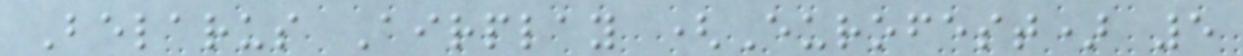Belarus Airplay (Eurofest) 5
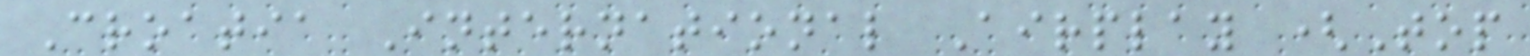Croatia International Airplay (Top
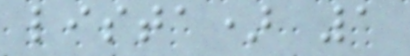lista) 1
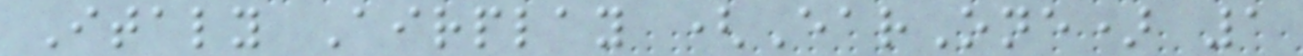Italy Airplay (EarOne) 1
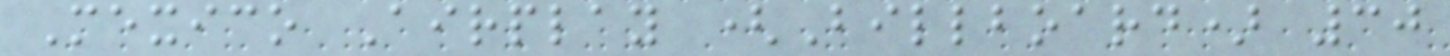Mexico Airplay (Billboard) 30
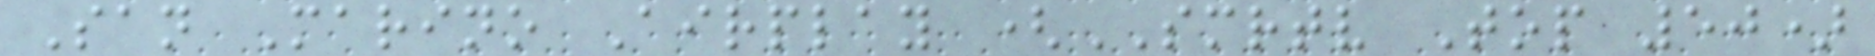San Marino Airplay (SMRTV Top 50)
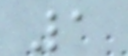1
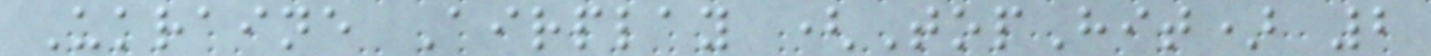Ukraine Airplay (TopHit) 2
